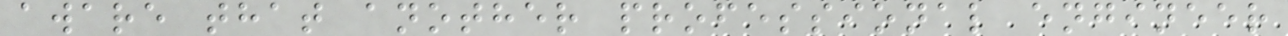aware that another professional engineer
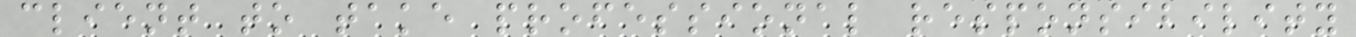client to take professional responsibility
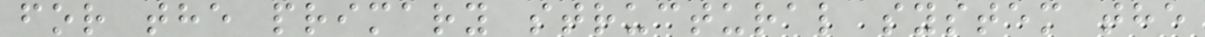for the primary structural system the
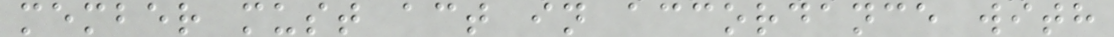member must act in accordance with
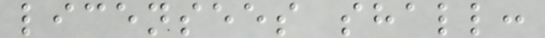licensees shall:
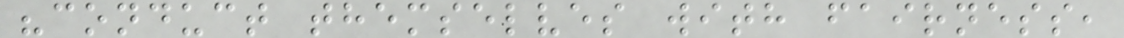"conduct themselves with fairness,
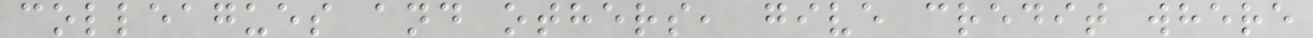colleagues and others, give credit where
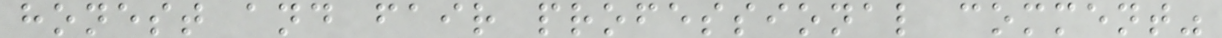honest and fair professional comment"
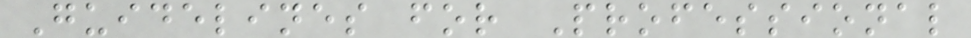Guidelines for Professional
